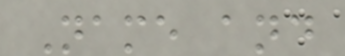Name and
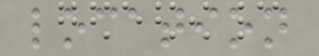location
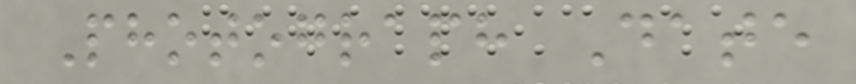Photograph Date
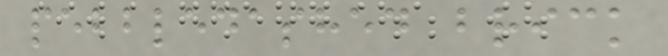pebbledashed brick
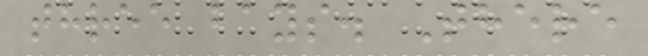three bays. There
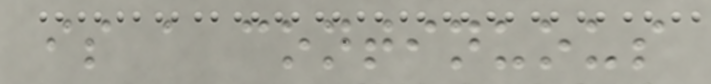is a continuous
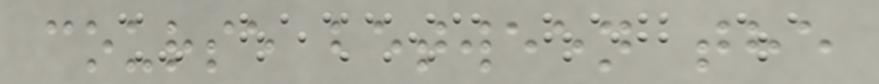course between the
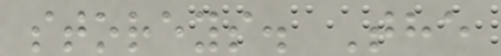storeys. The
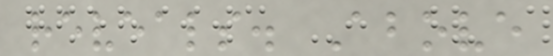reveals. Above
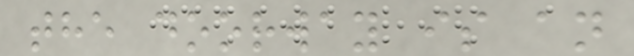the doorway is an
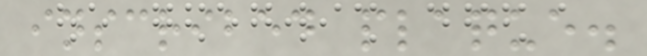inscribed plaque.
